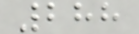288
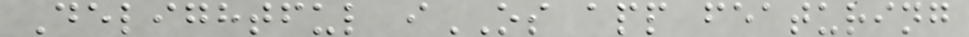Delightful iOS app featuring
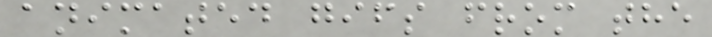animated gifs from the
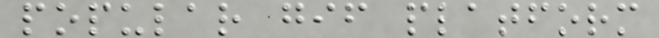popular gif platform
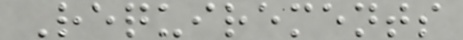Requirements
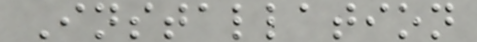Installation
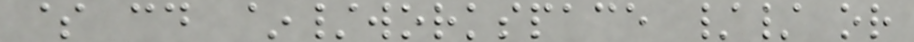$ cd ~/workspace // or
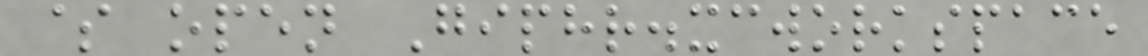$ open Giphr.xcworkspace
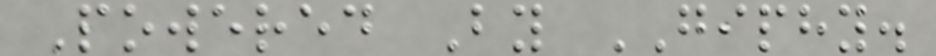Powered By GIPHY.
